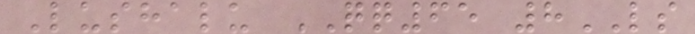Lushalu QQ65 8LS
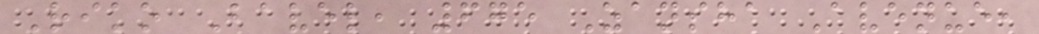Riko Bavel, 675 Zansha Avenue,
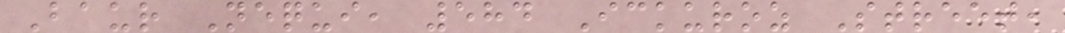Baur Nequi, 584 Ickuroz Street,
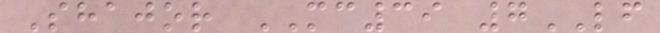Shajor MC39 7LF
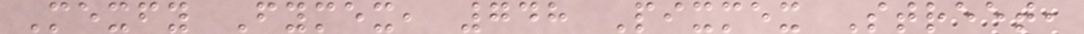Mexfy Fymex, 748 Pixmex Street,
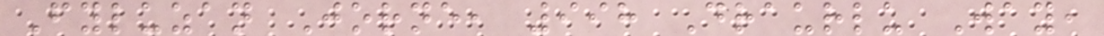Fyluzan Jorne, 998 Draurlu Way,
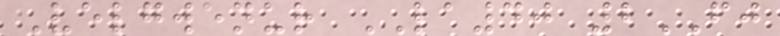Velgwenur LA40 2FJ
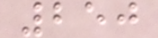250
